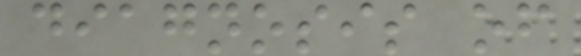diagnosis of
